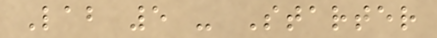Lab 5 - Starter
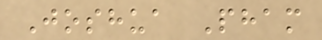Joshua Pham
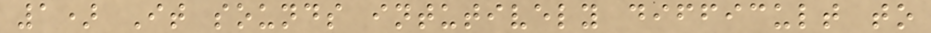1) It sounds intutively difficult to
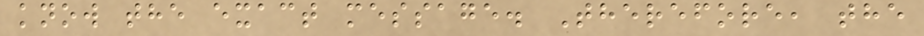know the exact message. Therefore, the
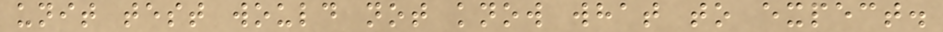unit test would not know what to expect.
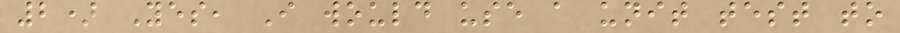2) Yes, I would use a unit test to
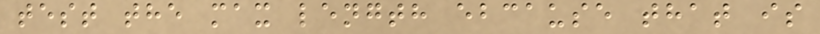test the max length ebcause that is
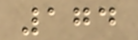174
